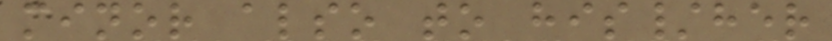minor also to his/her
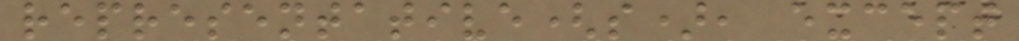representative(s), except
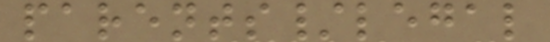parents/legal
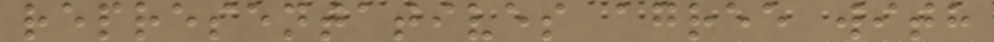representatives agree with
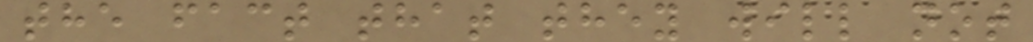the fact that they will not
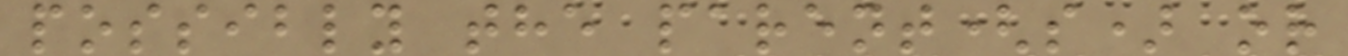possibly the parent(s) or
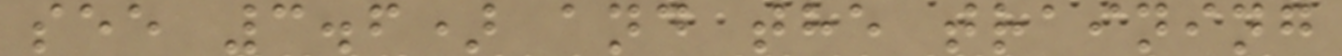see 3.6) and the training
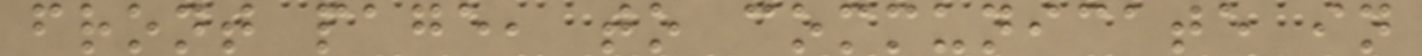front page, to communicate in
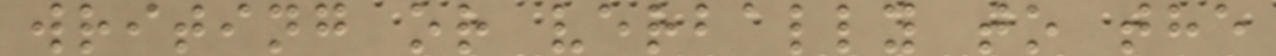writing or verbally to the
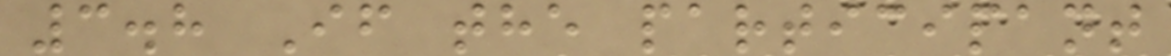3.8 If the participant
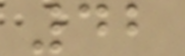42
